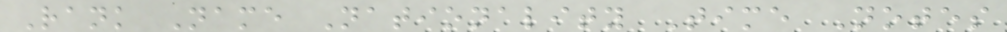Rank Name Nationality Time Notes
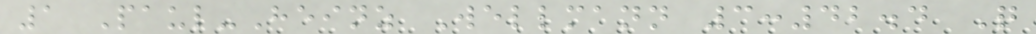1 Paul-Heinz Wellmann 3:42.4 Q
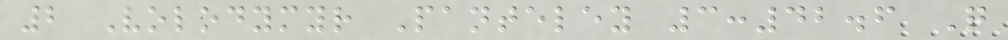2 Volodymyr Panteley 3:42.6 Q
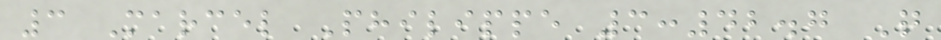3 Marcel Philippe 3:42.7 Q
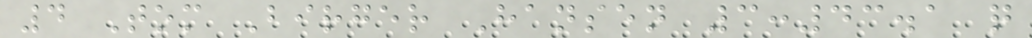4 Tom Birger Hansen 3:43.1 q
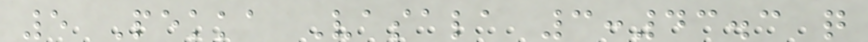5 Pekka Vasala 3:43.3 q
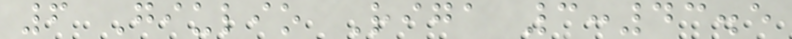6 Giulio Riga 3:43.5
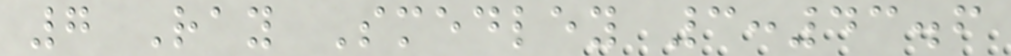7 Ray Smedley 3:43.6
